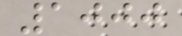1000
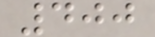400
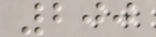200
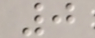0
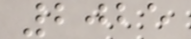2025
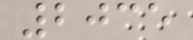2035
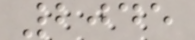2045
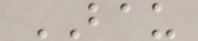BAU
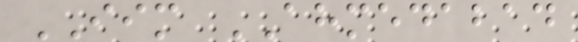IIM AHMEDABAD
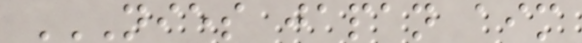NIES JAPAN AIM
